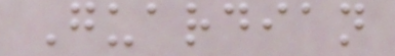Guardian
